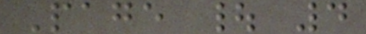Page | 4
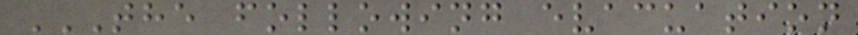THE FOLLOWING EVACUATION
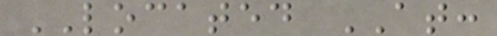LOCATED AT:
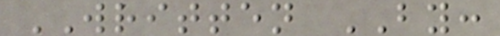WRITTEN BY:
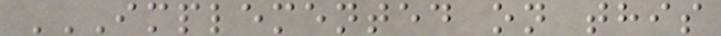IMPLEMENTED ON THIS
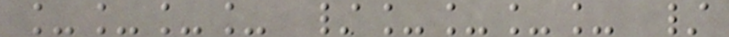____ /____ /
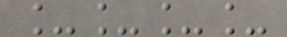____
